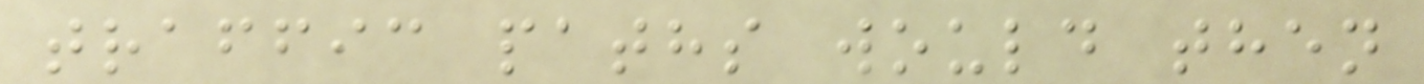traffic paths would then
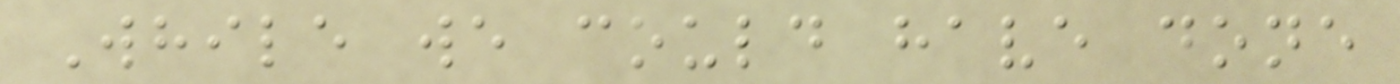While we could have done
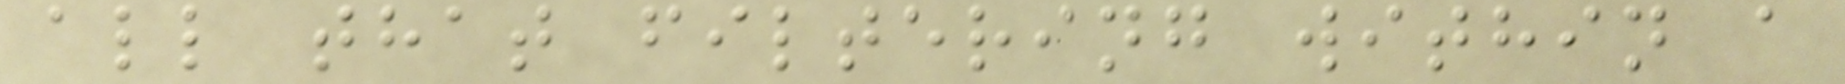all that filtering within a
